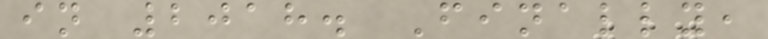in 2018. Finally,
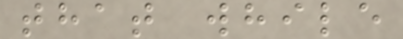that while
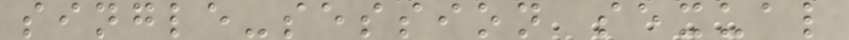single-session sexual
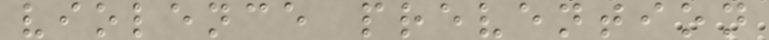violence prevention
